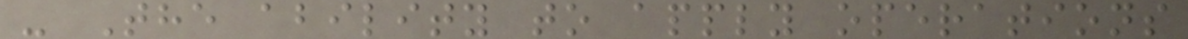- The ability to apply operations
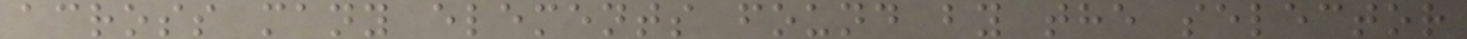across many elements found by the selector
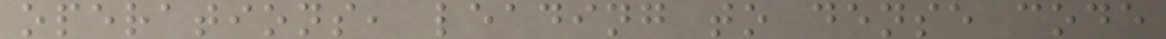operations, leading to dense code
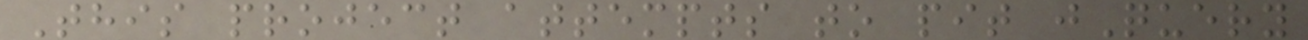This project attempts to pit jQuery
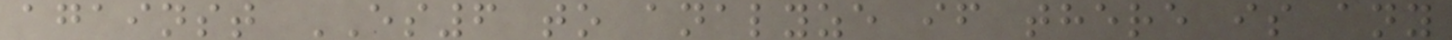against ES6 to analyze if there is any
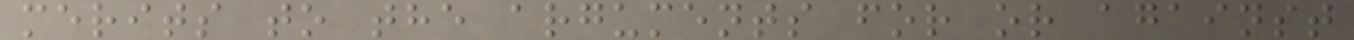merits to the arguments for or against
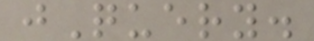jQuery.
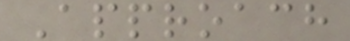Approach
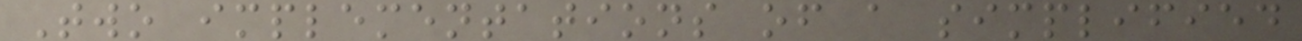Two implementations of a simplified
